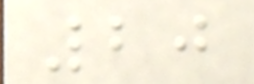20
